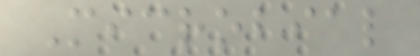Microbial
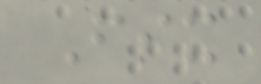Fix
